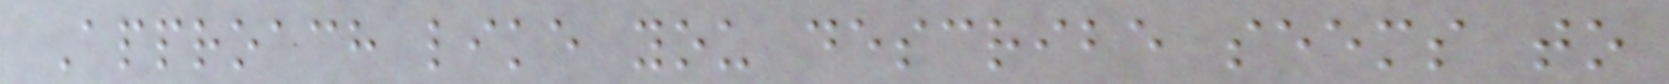Approach like you describe seems to
